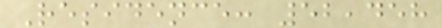Residence: 52,458
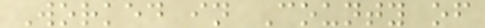Worked in County of
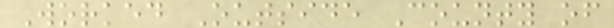Worked Outside County of
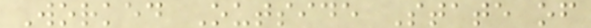Worked Outside State of
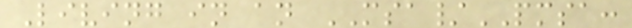Living in an MSA/PMSA:
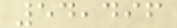54,496
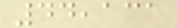44,131
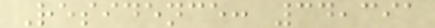Residence: 34,391
